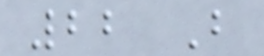22 B
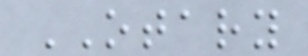OTARY
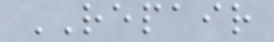REPAIR
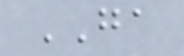GA
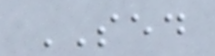SED
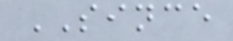SINCE
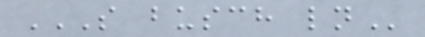S BUSCH LN
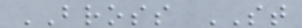BROSS ST
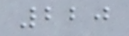220
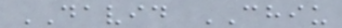DAVID CHIU
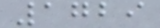1729
